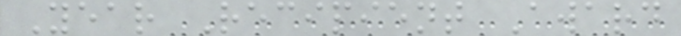Year Recipient Award
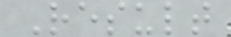Result
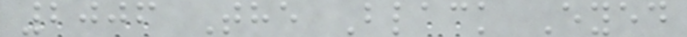2006 The Black Eyed
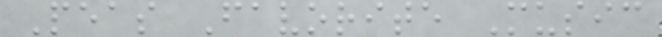Peas Favorite Music
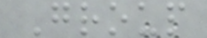Group
